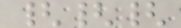{{{
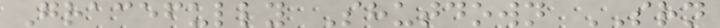Gracefully Shutdown SRN
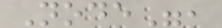Node",
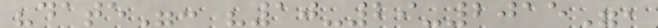"date": "10-29-2015",
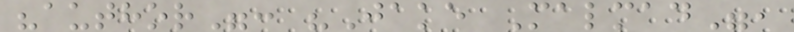"author": "Jake Malmad",
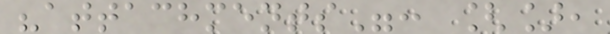"attachments": [],
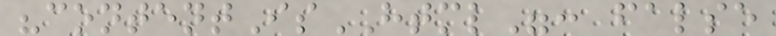"contentIsHTML": false
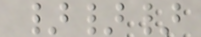}}}
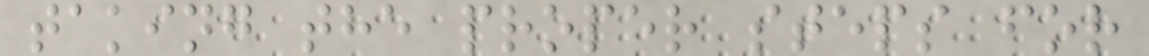taking the proper steps for
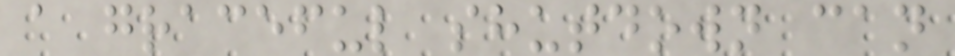a graceful shutdown can
